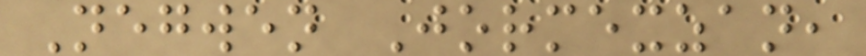Negwen Jormexzan,
